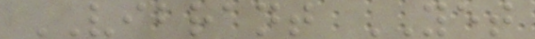VIBRANT YET
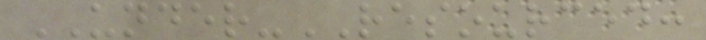UNDER-RESOURCED:
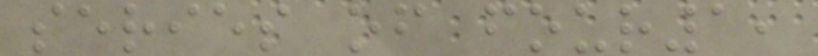series of four1,
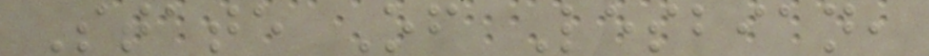State Of Lesbian,
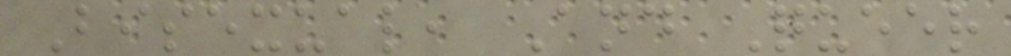Bisexual, And Queer
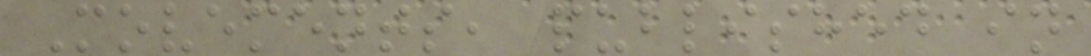Movements, published in
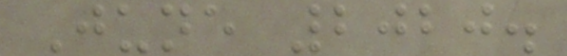June 2020.
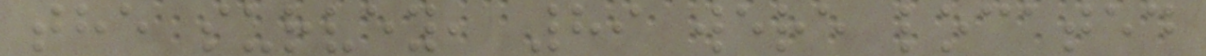the survey, 89 were located
